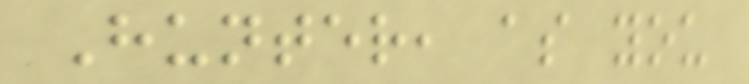Hunter, as you
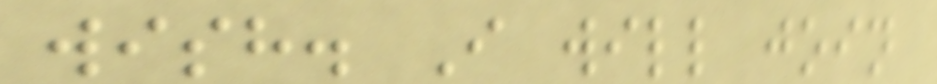wish. I will join
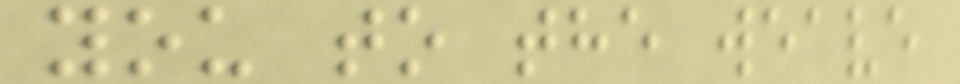you to the weave
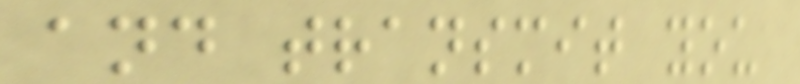and transmit you
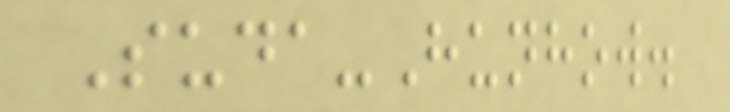Suda-Hunhow.
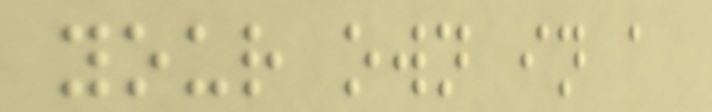your own in a
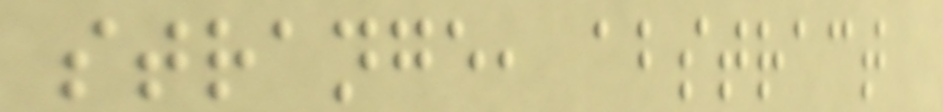strange, abstract
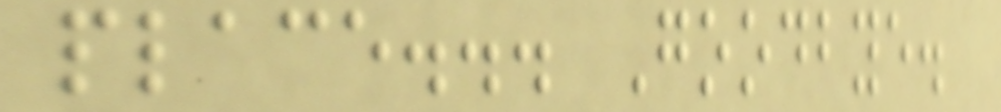place... Goodbye.
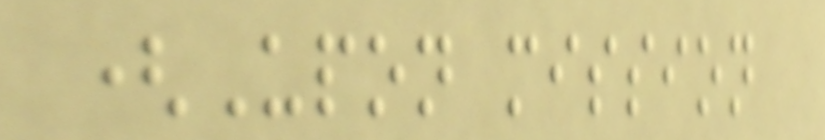(Upon mission
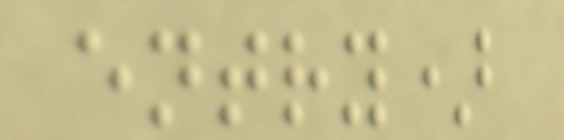entry)
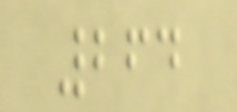264
